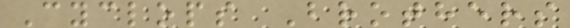Cyclops Brothers
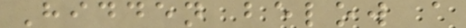Hidden below a
